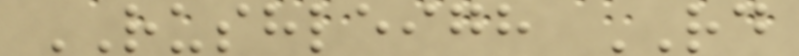RUSHLEIGH RD
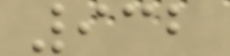932
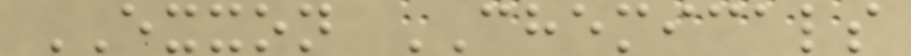EXXON CHEMICALS
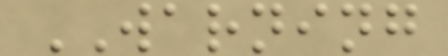WARNING
